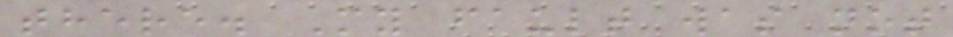there. My fault was not
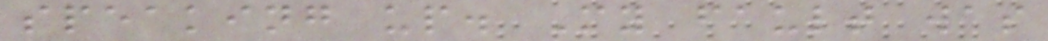speaking up. My fault was
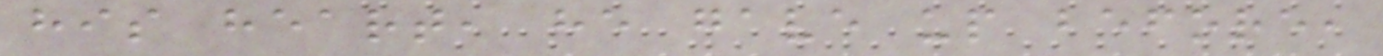his heart, he gave up before,
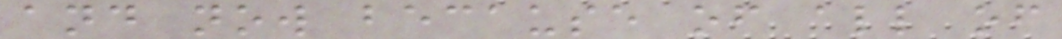and now because of all of
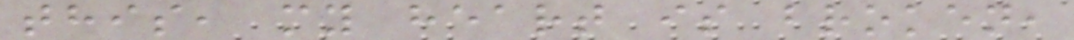this, my heart is broken,
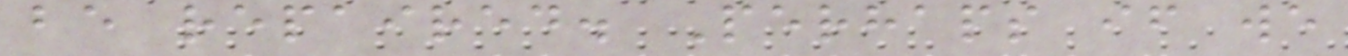be repaired. Perhaps if we
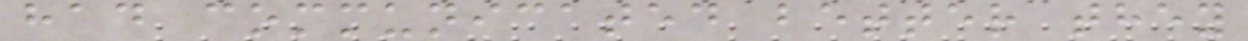had communicated better they
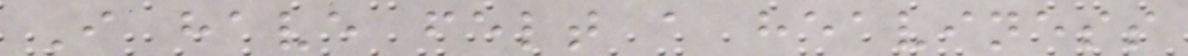I have felt a heaviness
